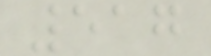517
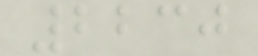2230
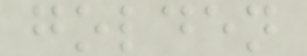golden
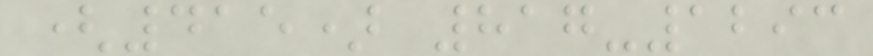(415) 817-1293
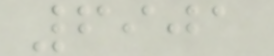6901
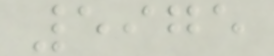5975
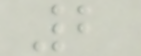2
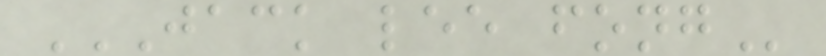JACK LEE FONG
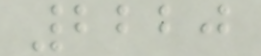2220
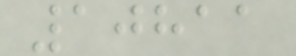10811
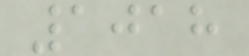1018
